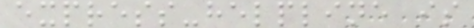express-helpline is
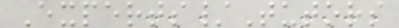Experts/Tutors
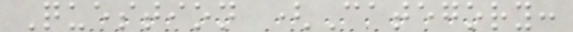Question (Category:
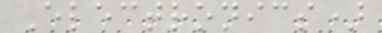Electronics)
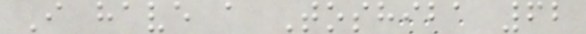I have a Toshiba 62
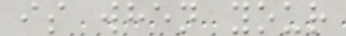is when your
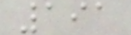191
